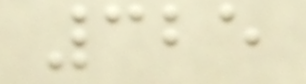325
